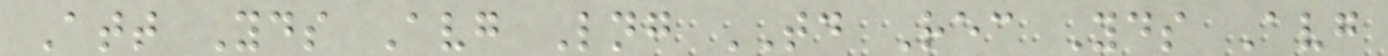Att Yds Avg Lng TD Rec Yds Avg
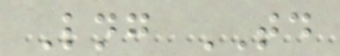Lng TD
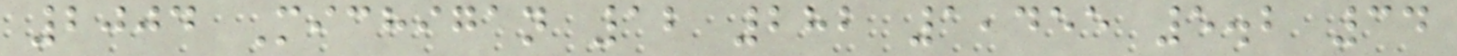2004 Michigan 12 282 1,455 5.2 34
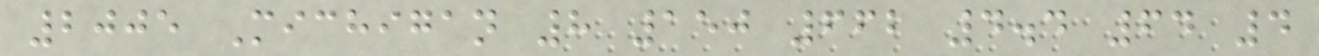2005 Michigan 8 150 662 4.4 64 4
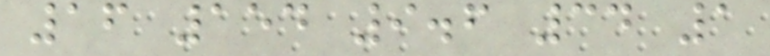16 154 9.6 34 1
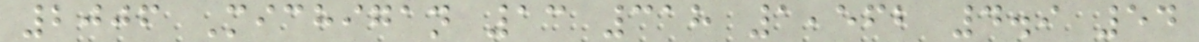2006 Michigan 13 318 1,562 4.9 54
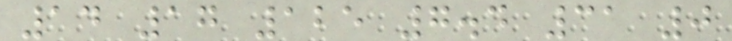14 17 125 7.4 31 0
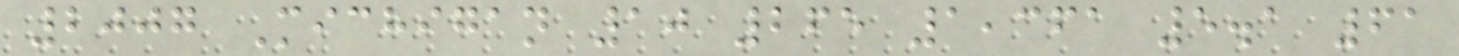2007 Michigan 10 265 1,361 5.1 61
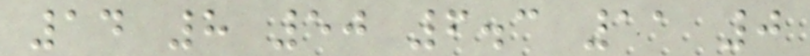14 8 50 6.3 11 0
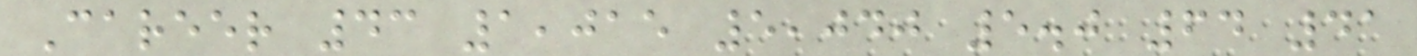Career 43 1,015 5,040 5.0 64 41
